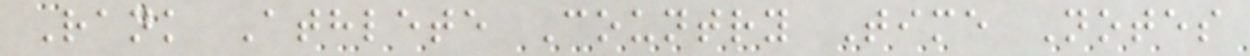Rank Athlete Country Time Notes
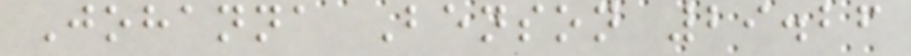Johanna Benson 29.26
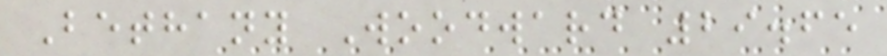Bethany Woodward 29.65
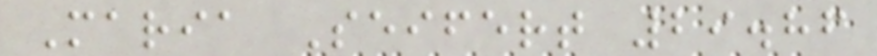Maria Seifert 29.86
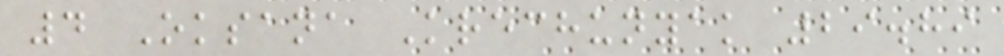4 Oksana Krechunyak 29.89
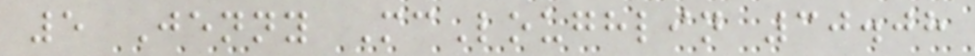5 Jenny McLoughlin 30.08
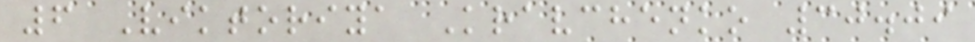6 Viktoriya Kravchenko 30.09
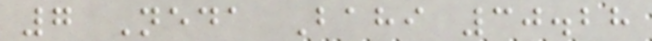7 Neda Bahi 30.28
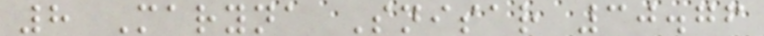8 Maryna Snisar 30.76
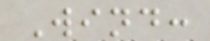Wind:
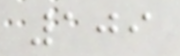109
